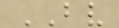BV
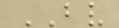BV
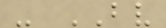- BV
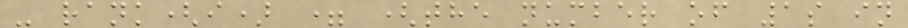- rank(i) = (the number of 1s in
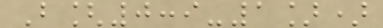B[0:i-1])
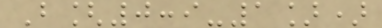B[0:i-1])
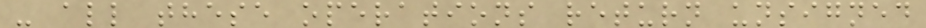- all these operations return unsigned
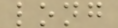long
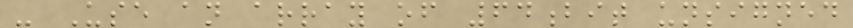- Use an array of 64bit unsigned
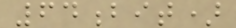64bit)
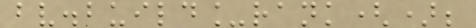bv.build_rank();
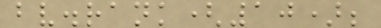bv.rank(10);
